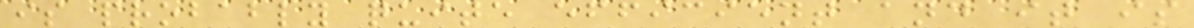is probably quite efficient and it is
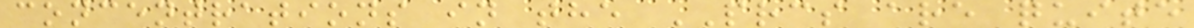concentrations in the PRCS are quite
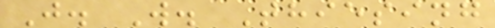J. W. Thiesing
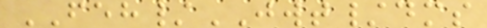FEH/JWT/dms
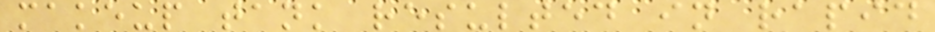makeup tank resulted in rapid
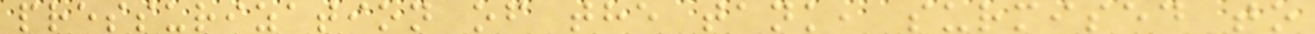pressurization of the tank, surmised to
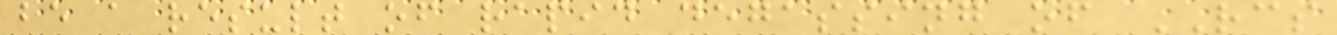be a result of rapid degassing of RCS
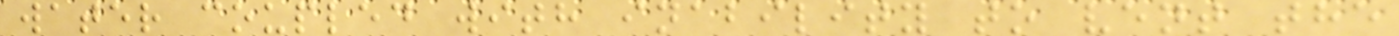water coupled with inability to vent the
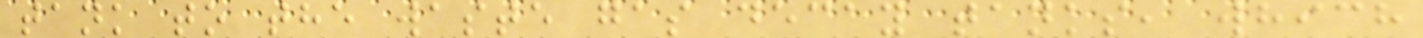tank to the waste gas decay tanks, which
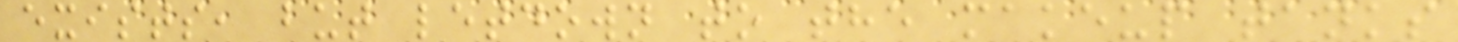exists, but letdown to the makeup tanks
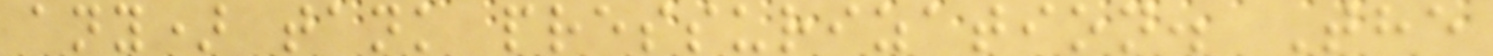any) tank pressurization. The
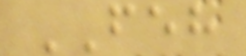FEH
